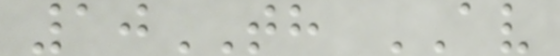10TH AV
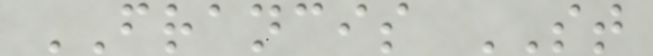FRANCIS ST
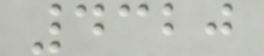4320
